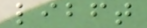libft
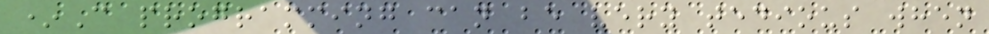*C programming can be very tedious when
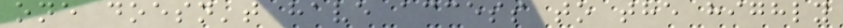one doesn't have access to the highly
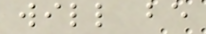will be
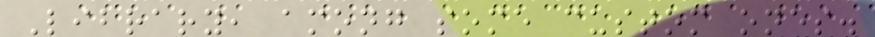Library, among some custom ones.
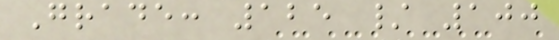Grade: 125 / 100
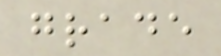grade
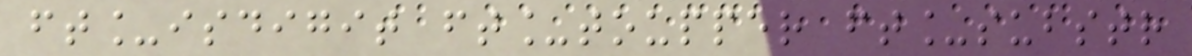ft_isdigit ft_toupper ft_substr
